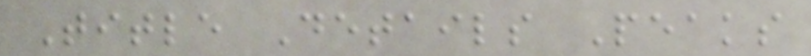Title Details Peaks
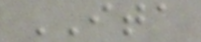ITA
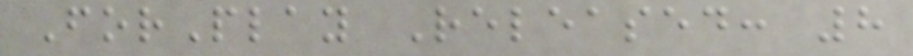ForPlay Released: 8
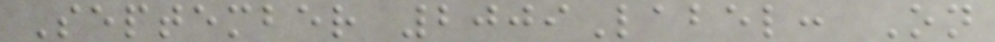September 2009Label: On
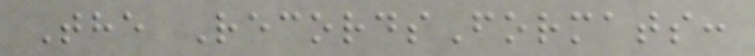The RecordsFormats:
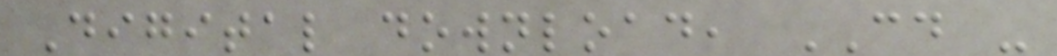Digital download, CD -
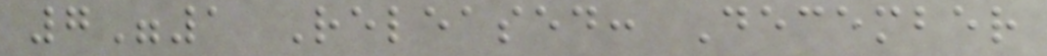7"1 Released: December
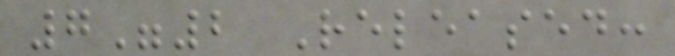7"2 Released:
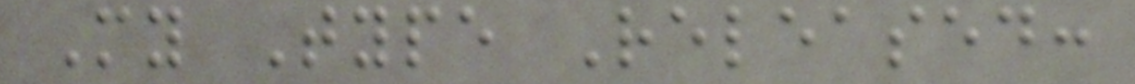My Type Released:
